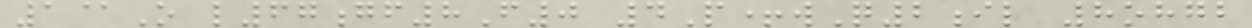1@O l67gf8F0 4P+wQ2il 8ohgb
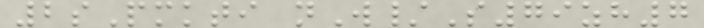2sPmkti nW/S79zh7
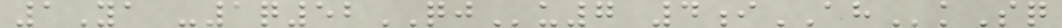1Ya -1q52QJu7 4iAHkSq
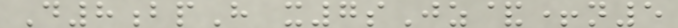D8bpH x7sJz&+n5
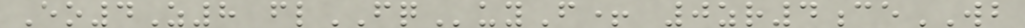Eo4Z8 flFQuyF+ 0zr4ceWB
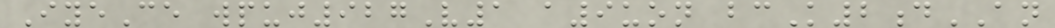IyeCe wpuj927V1 a9uon bcK2dAN
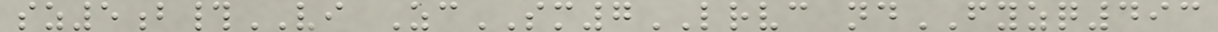sz5b#VI ZcSM7LRVC ndFYZQ493
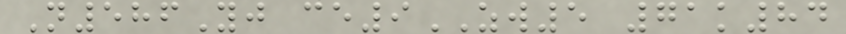N586Yj ce9ZW5 71k84
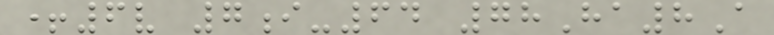+6v 7i-64 78Ha8A
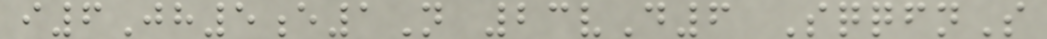i6Jh5e1N 23vD6 SqqfnS
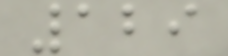129
